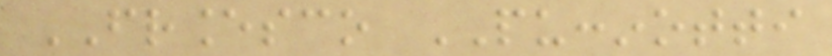FRANCESCO PUCCINOTTI
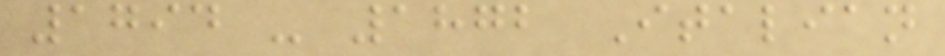1794 - 1872 Italian
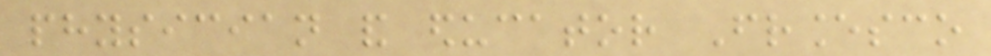physician and educator Francesco
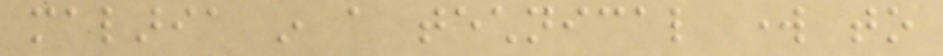malaria in a technical work to
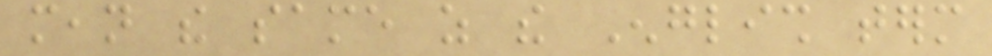mean the same as the English term
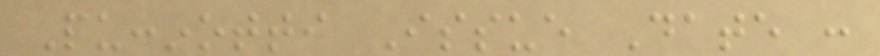Puccinotti Issue Date :
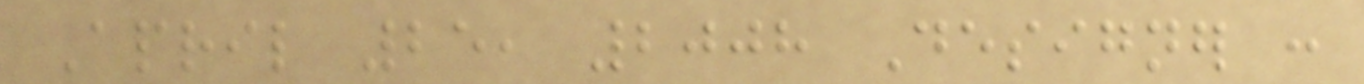April 25, 2008 Designer :
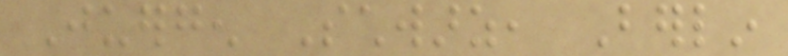Juergen Schwarz, Berlin
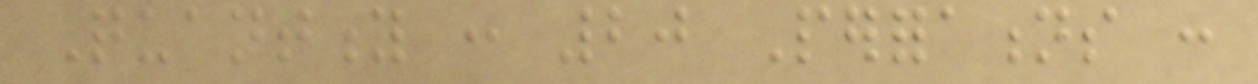Quantity : 20 Perforations :
